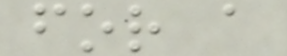for a
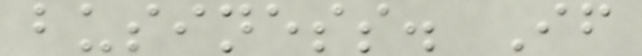business. If
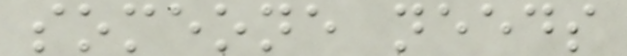someone needs
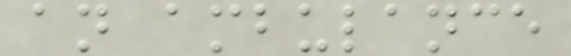an ambulance
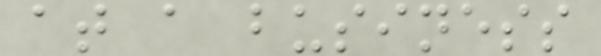at a business
